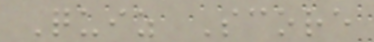Quiz Score
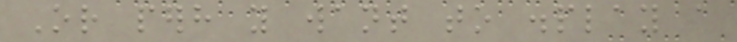Or perhaps you want to display a
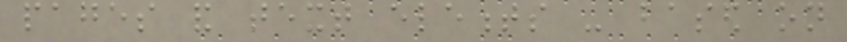pages and text elements - based on
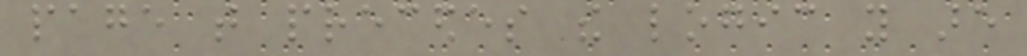page that precedes the logic you are
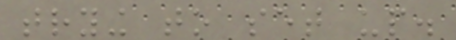trying to set up.
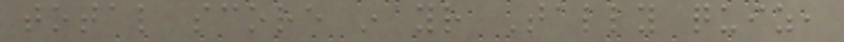total score in your Tally quiz,
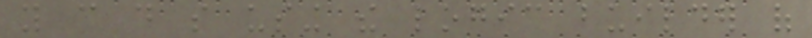you can do so using the logic builder of
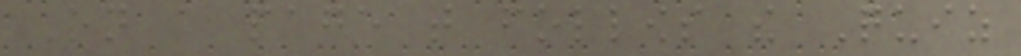On a page that follows the Quiz
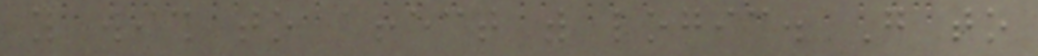you wish to affect with logic. Go to
